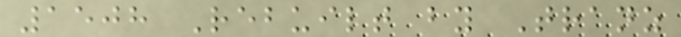1508 Rebuilt by Tranz
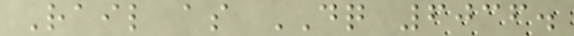Rail as DQ 6036.
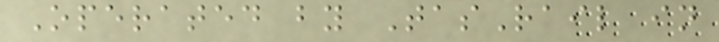Operated by TasRail in
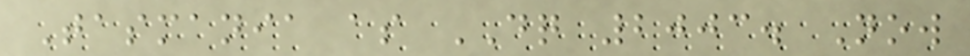Tasmania as DQ 2003. Now
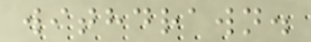withdrawn.
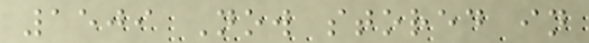1509 Now stored in
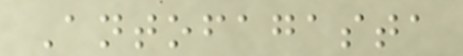Antofagasta
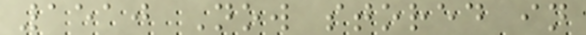1510 Now stored in
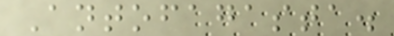Antofagasta.
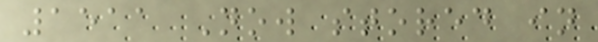1511 Now stored in
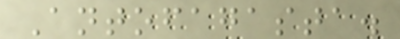Antofagasta.
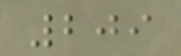209
